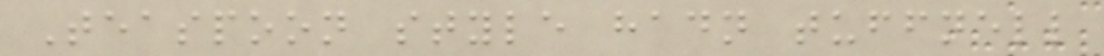Teaspoon style hadn tuffnell
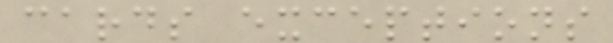cards exceptions
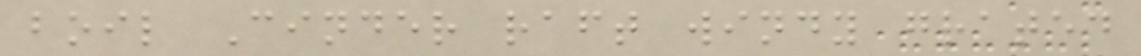boil Cinder raft windy grated
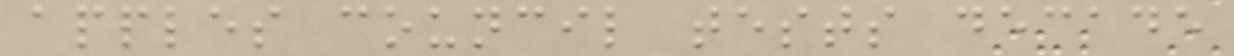apples council tests decade
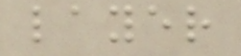layer
